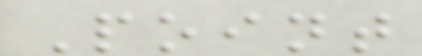Point
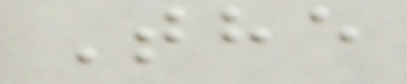The
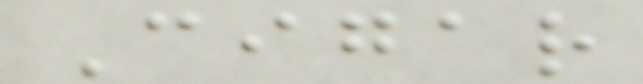Cigar
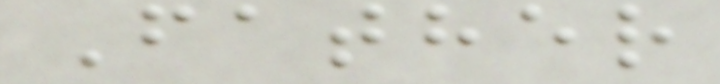Father
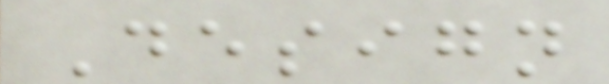Design
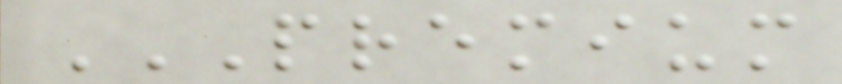PREMIUM
